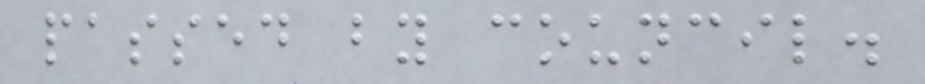passed by council.
